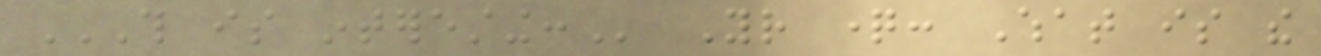THIS IS INTERESTING: Your question: What is the
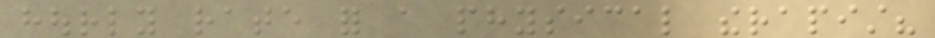hourly rate for a physical therapist?
